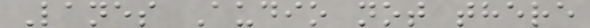Lanes Audio not there
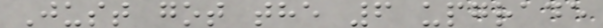Just got the 6 upgrade
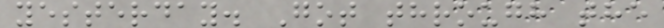yesterday. Got through the
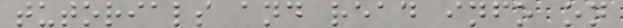tutorials and read info on
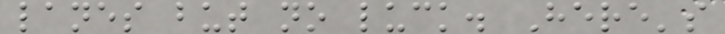lanes but no luck. Here's
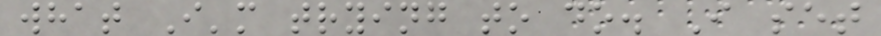what I'm trying to do. I set
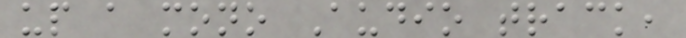up a mono Audio track,
